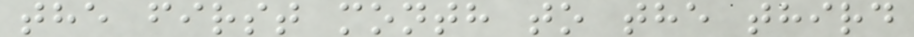the first month to the third
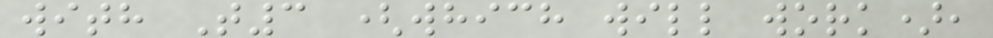with T3 (which will work),
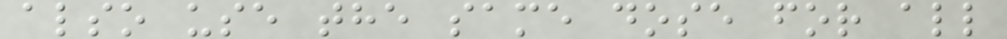also use the same dose for all
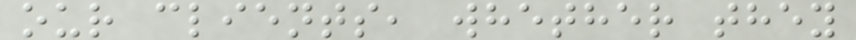our clients, whether they
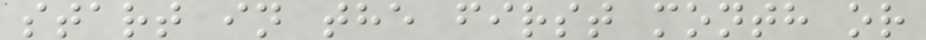start in the first month or
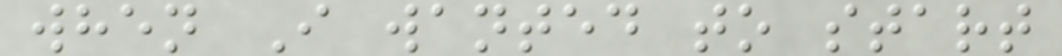when I wanted to start
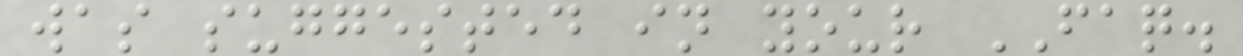was suggested in your FAQ.
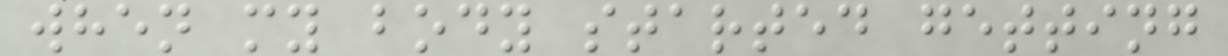when my body started getting
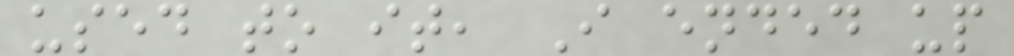used to it, I ended up
